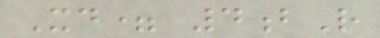Xd= 4bR
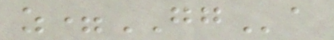z=GGa
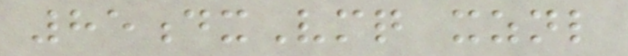85dxVmq xznl
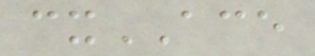cxACE
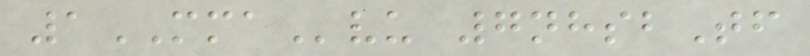1MMAvu 7nhsbTf
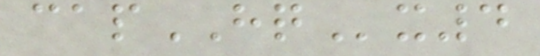capHQx4
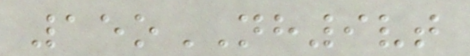15oNH9vt
